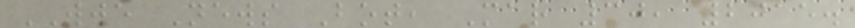WWE News Bot, Mar 30, 2015.
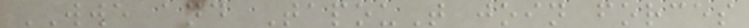WWE and TapouT join forces
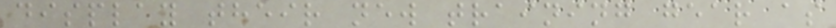display their new training gear as
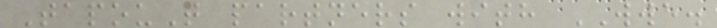TapouT partners with WWE.
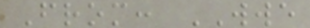From: WWE
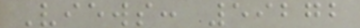Views: 59272
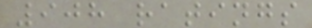908 ratings
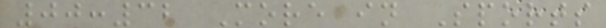00:32 More in Sports
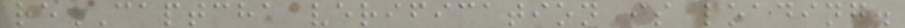reCAPTCHA verification is loading.
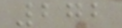272
